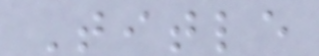Title
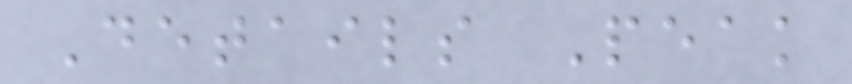Details Peak
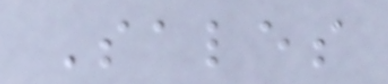Sales
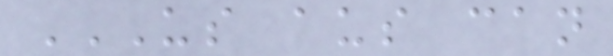US AUS CAN
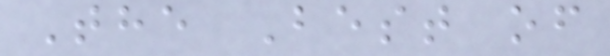The Best of
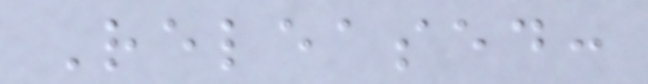Released:
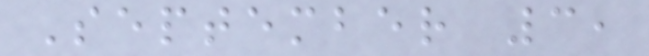September 3,
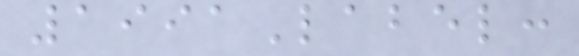1991Label:
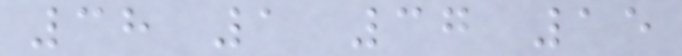38 1 37 15
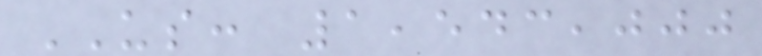US: 1,543,000
